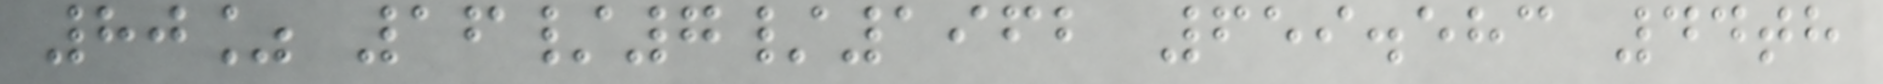80% 16/7/1962 659.583 44th
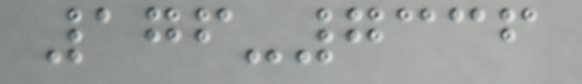176-7336
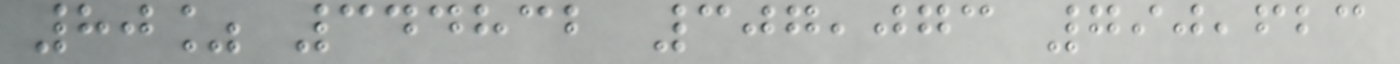80% 344832 307,073 790,623
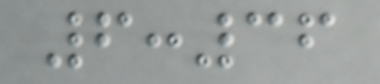6:36
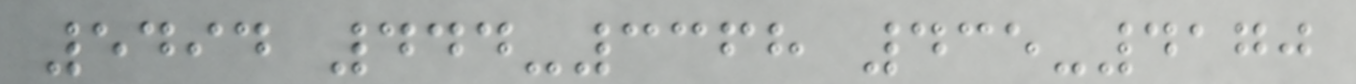5494 444-3368 435-4170
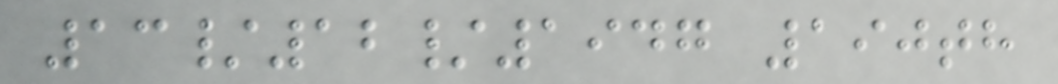13/12/1947 190th
